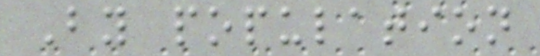By population
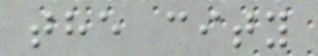the city
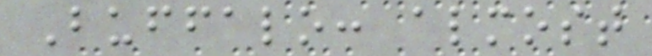Buffalo: almost
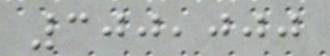300,000
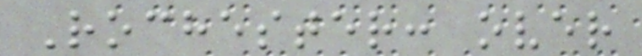Rochester: over
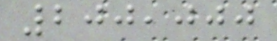200,000
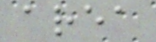area
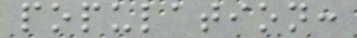population:
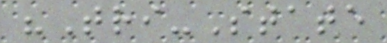"Tri-State
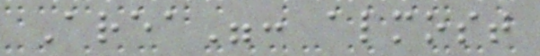Area": almost
